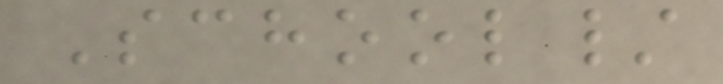School/
